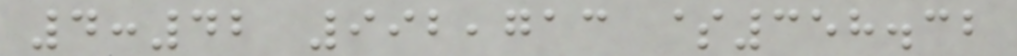4:42 992,713 $358.32
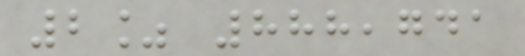2% 888,741
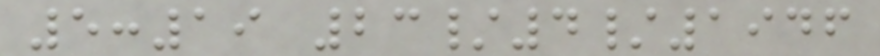5:19 23/4/1946
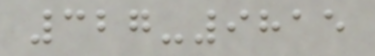327-9815
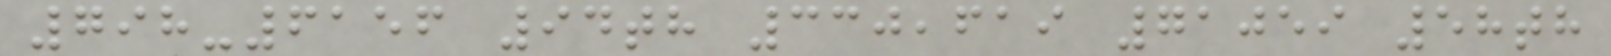798-6156 94th 330,619 71059 58th
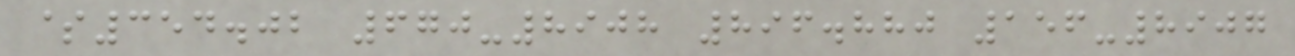$354.02 670-8908 896.880 156-8907
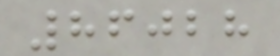86028
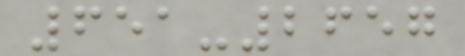651-2657
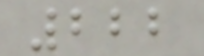222
